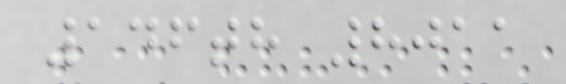146th 8011
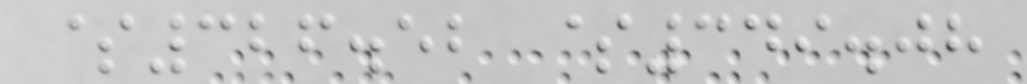$326.52 $349.08
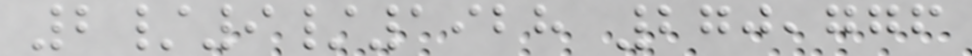2/9/1928 270,776
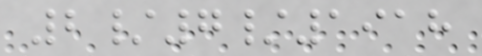2/7/1918
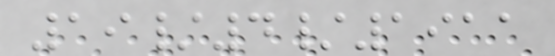19/4/1911
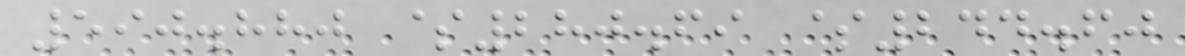590.880 $280.69 $244.60
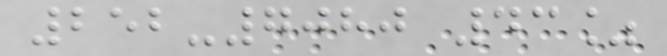252-7080 43%
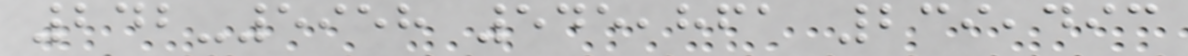242-5958 545,861 239,493
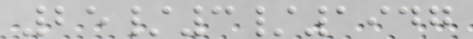25/3/1947
